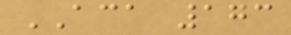ACA 173
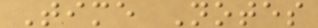Time Notes
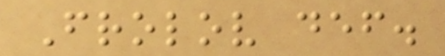Frolov def.
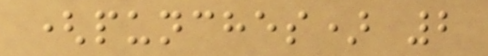(punches) 2
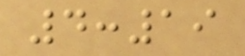4:19
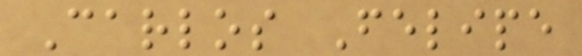Carlos Felipe
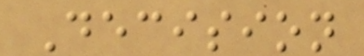Decision
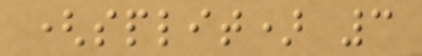(split) 3
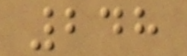248
